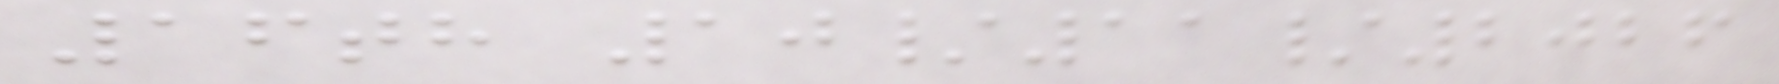16th 10/11/2026
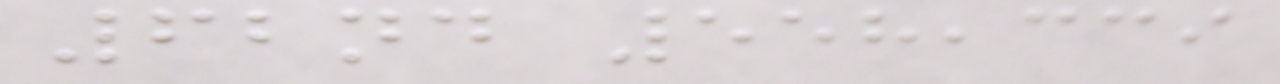62nd 558,339
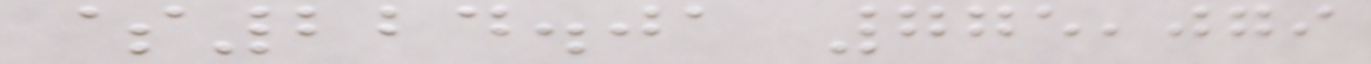$224.01 775,079
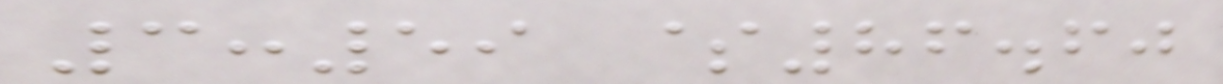3:59 $86.60
